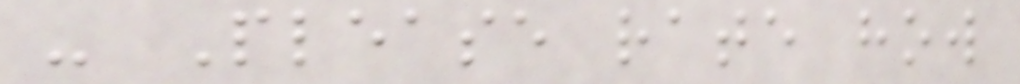- Please rate how
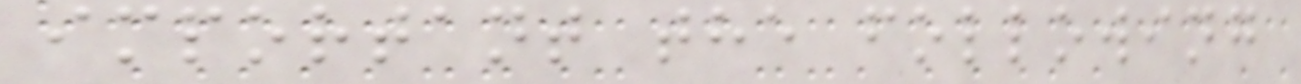important the following
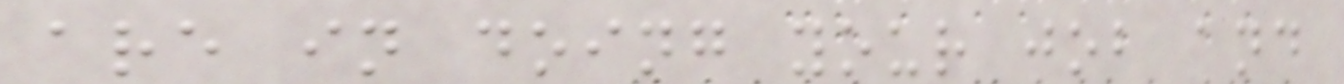are in doing your job and
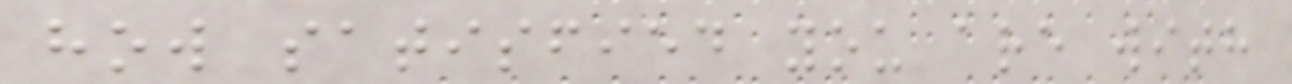how satisfied you are with
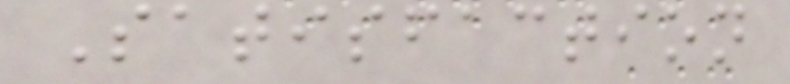Satisfaction
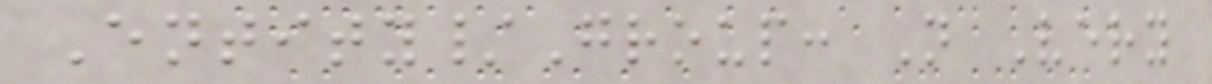Entity/Group: N Very
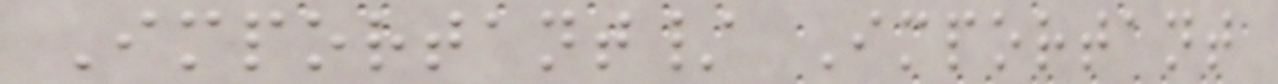Important/ Important
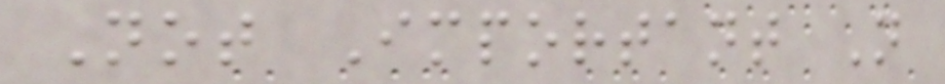Not Important N
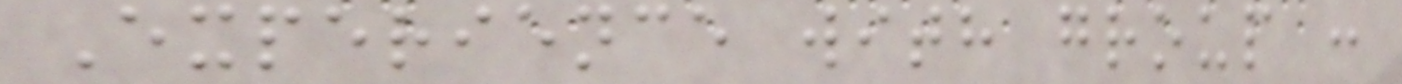Experience with group :
